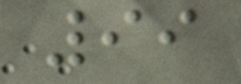99
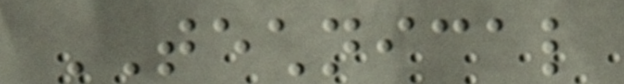TECHNICAL
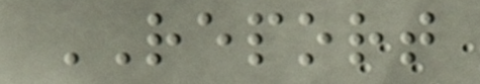REPORT
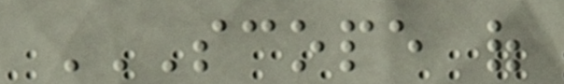SCOPE OF
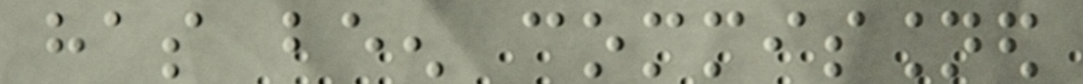has been commissioned
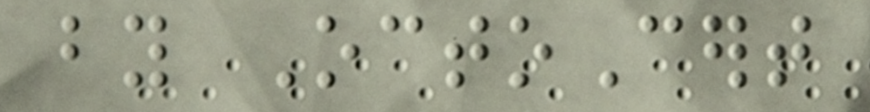by OctoCert
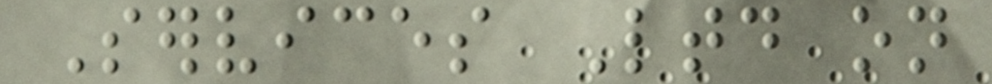Services Ltd on
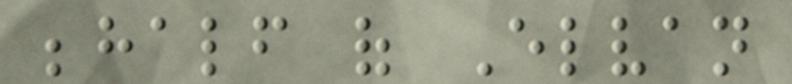behalf of Elvan
